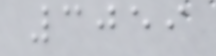3059
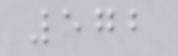572
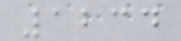1234
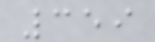359
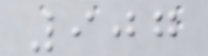907
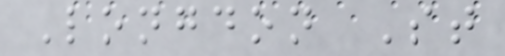Longdon St
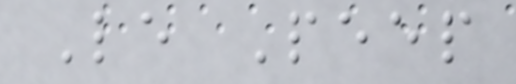Le Peep
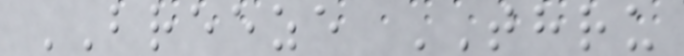BREEZE THRU
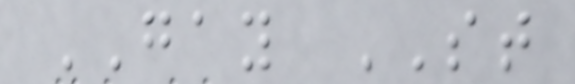GAY ST
